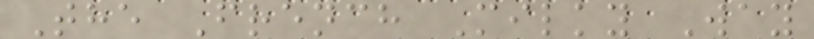The French Milky Way
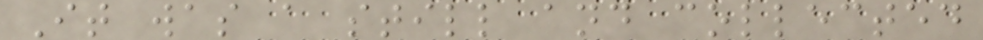It was a still and collected
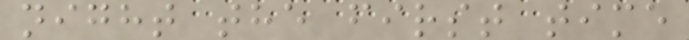night the first time
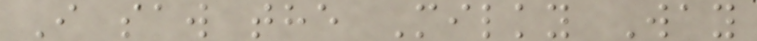I saw the Milky Way
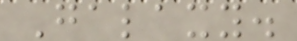Galaxy.
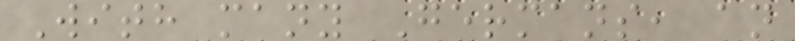With many Germans, an
